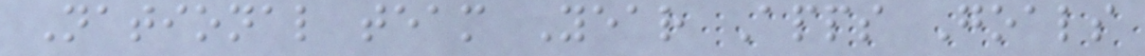National team Year Apps Goals
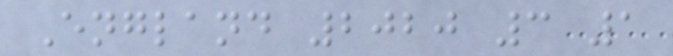England 2020 3 1
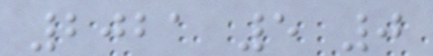2021 5 0
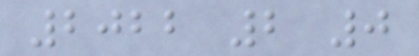2022 2 0
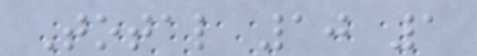Total 10 1
